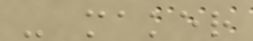- maker
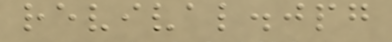revival.jpg
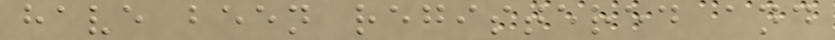have been registered and
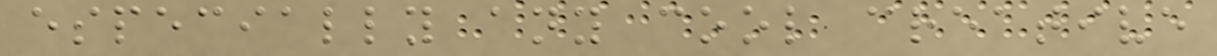especially any cool creative
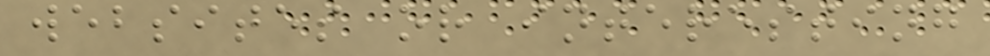websites or interesting
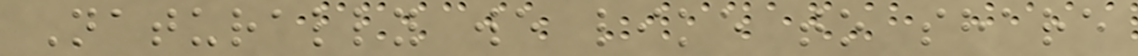Naturally we like to share
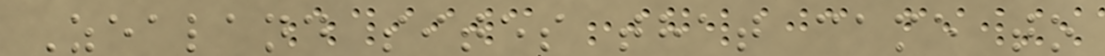Zealand sites that came to
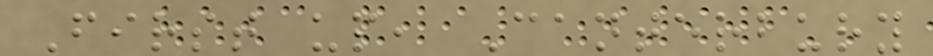First up, Canterbury
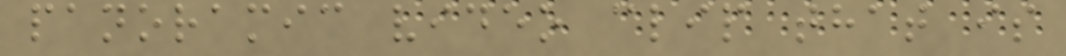panoramic video clip that is
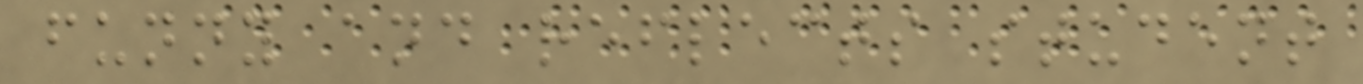funny and reflects student
